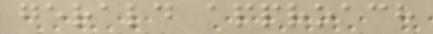gerald approach
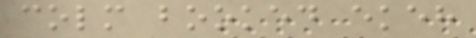colm booked ekeh
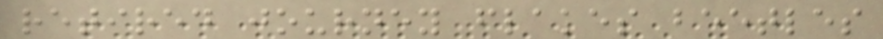retired journey flakes beetles
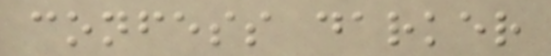confess darker
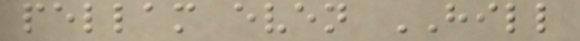pellam even HILL
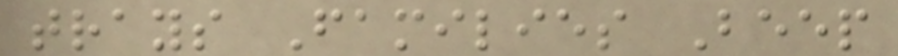trays Families Beep
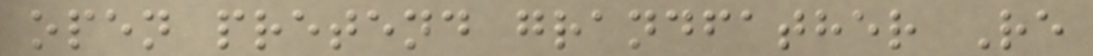open pretend grandfather Re
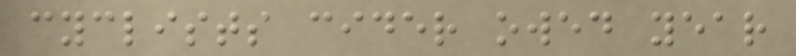cyclists cider owed year
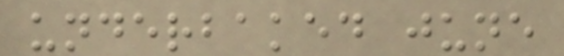underbaked june
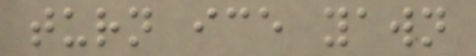turn ice yawn
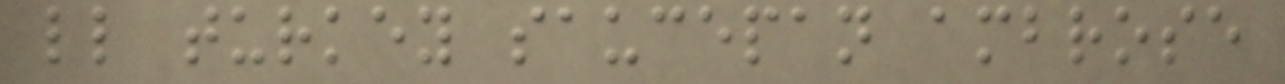ll turkey saucepan ambrose
